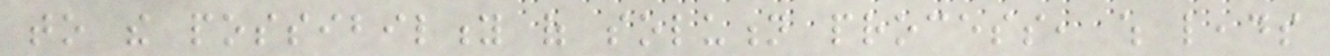to the possibility of solution process, which leads
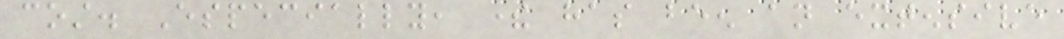cost. Especially, there has been an extensive
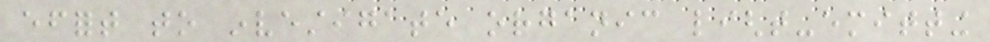effort to investigate organic light-emitting
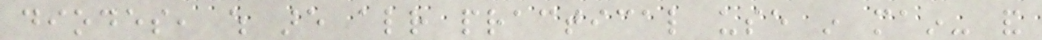diodes, which are already practical use in main- and
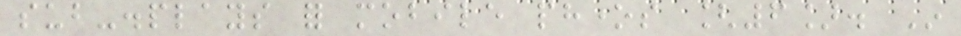sub-displays for mobile phones [6]. In
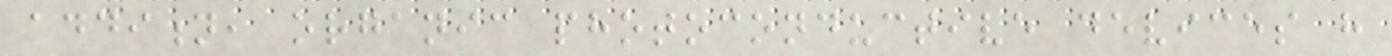addition, organic photoconductive devices have
